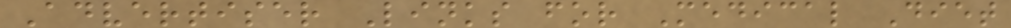Advertiser Links for Medical Diet
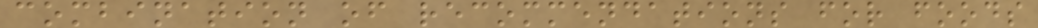combination of recommendations for foods
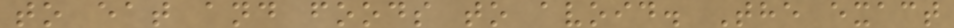to eat and foods to avoid. The exact
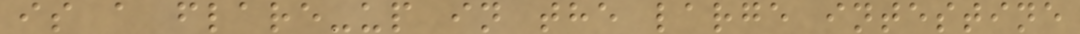is a flare-up in the large intestine
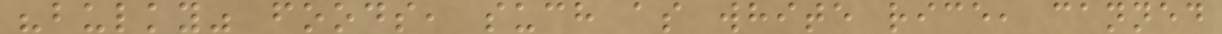"bulky" foods, such as white rice, canned
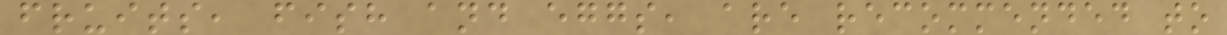fruits, fish and eggs, are recommended to
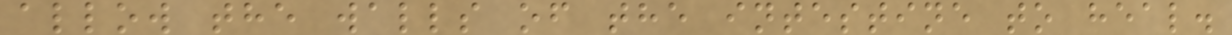allow the walls of the intestine to heal.
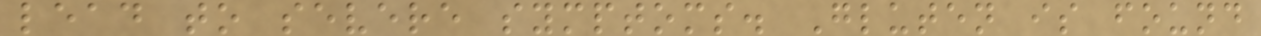lead to severe symptoms. Gluten is found
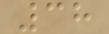38
